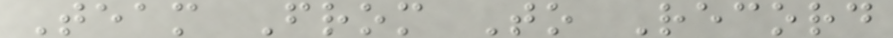Team From To Record
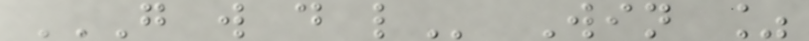G W D L Win %
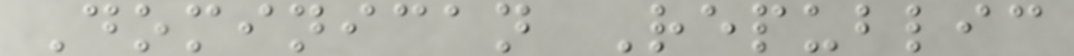Dominican Republic
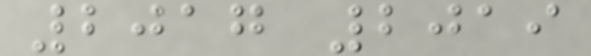2017 2019
